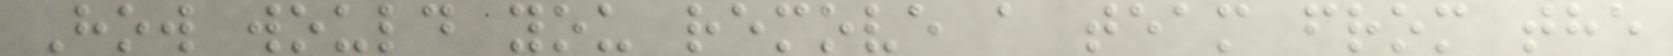How would you remove a team from the
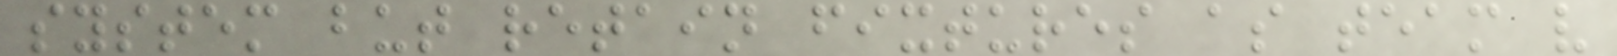system but retain fixtures as team v
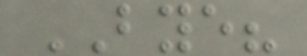BYE?
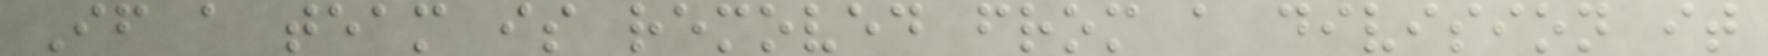If a team is removed from a division it
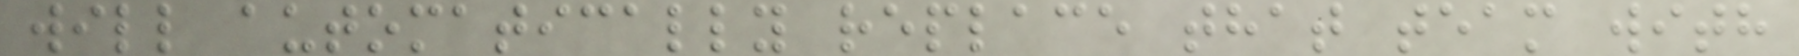will automatically replace that team with
